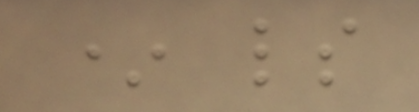* ls
